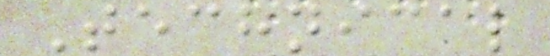Technical
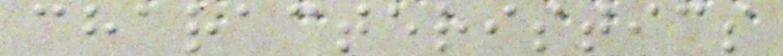characteristics
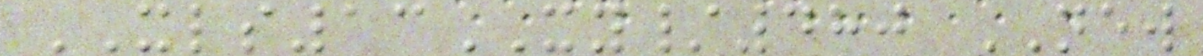XLS13XY/480 NEW
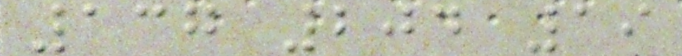137 204 19
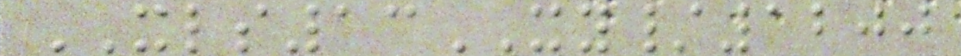XLS13XY/1200
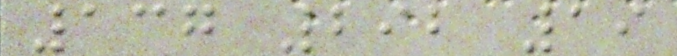137 292 19
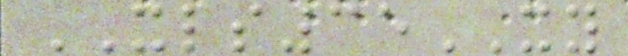XLS35XY
